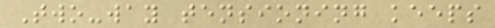Two-way tensioning keeps
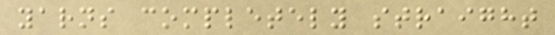yarns completely straight
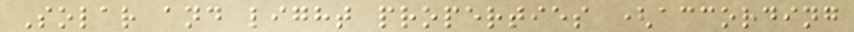Solar and light properties (according
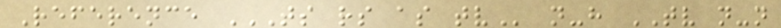Reference TS RS AS TV n-h TV n-n
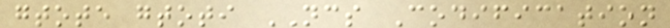gtote gtoti NCS Codification
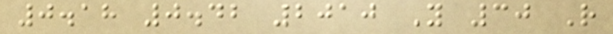0.18 0.42 2010 Y 30 R
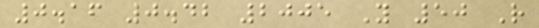0.16 0.42 2005 Y 50 R
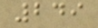249
